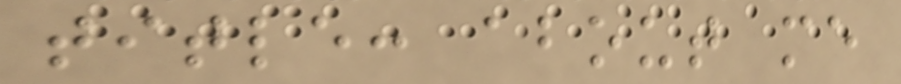title: about me
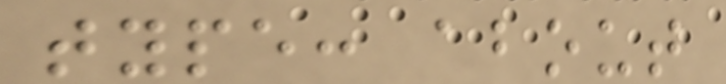type: about
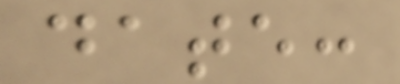date:
